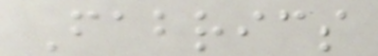Fabrics
